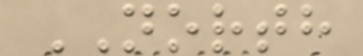NORTH
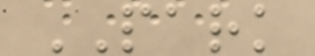PARK
